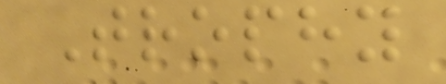Trophy
